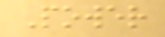Power
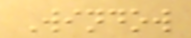Window
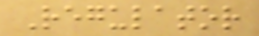Regulator
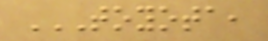TOYOTA,
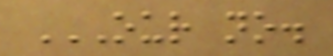OUR NO.
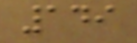149
